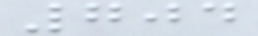704
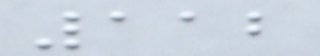112
